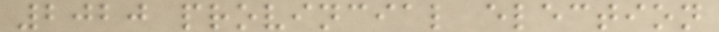2020 provincial election
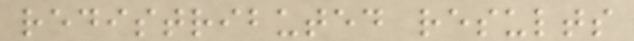redistributed results
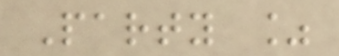Party %
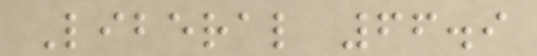Liberal 66.9
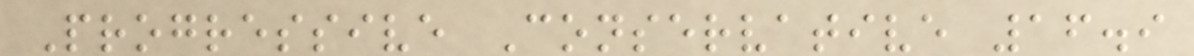Progressive Conservative 16.9
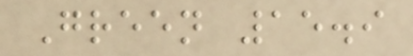Green 15.9
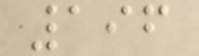196
